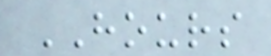HOURS
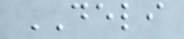DELI
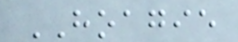HOAGIE
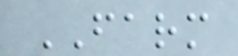FARM
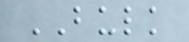BULK
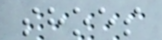shoes
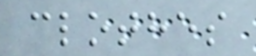clothes
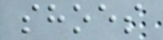shoes
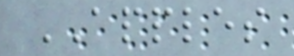APPLES
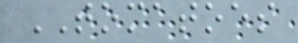TOMATOES
